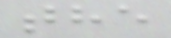the
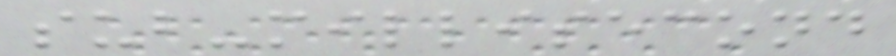sub-millisecond
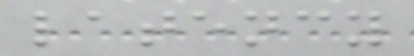latency
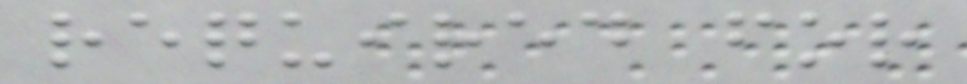required for
